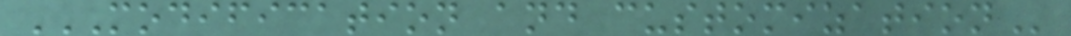MODIFICATION AND CUSTOMIZATION
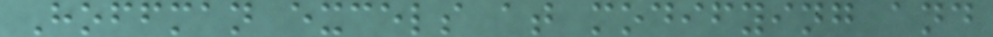Hoffman excels at modifying and
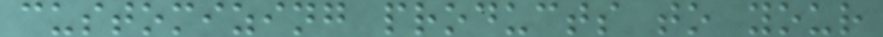customizing products to your
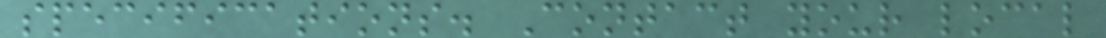specifications. Contact your local
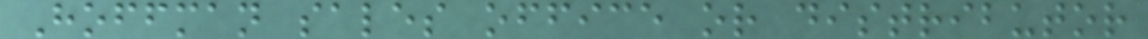Hoffman sales office or distributor
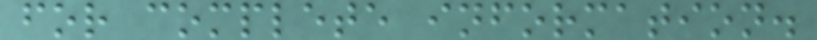for complete information.
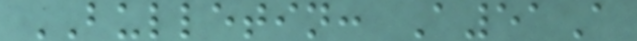BULLETIN: A51A
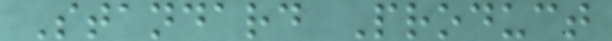Standard Product
